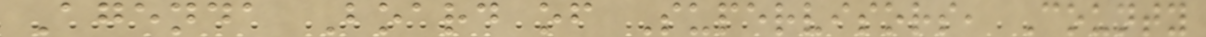Agenda Board of Supervisors, County
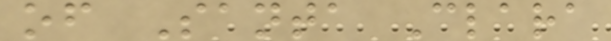of Santa Clara
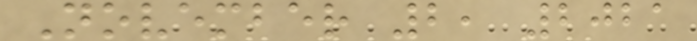November 2, 2021
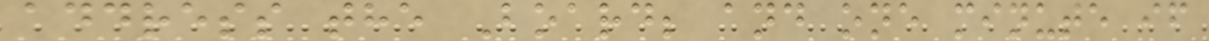address the Board; and one minute if
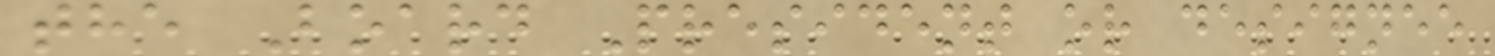the Board President or designee
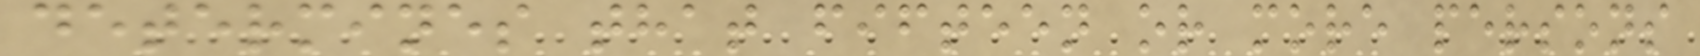determines that fifteen or more persons
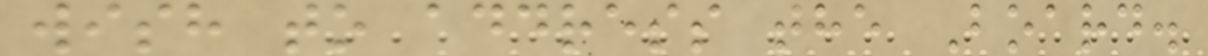wish to address the Board.
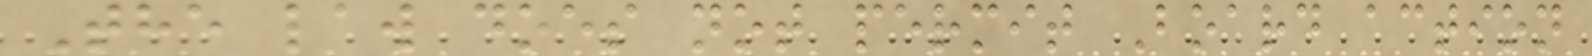The law does not permit Board action
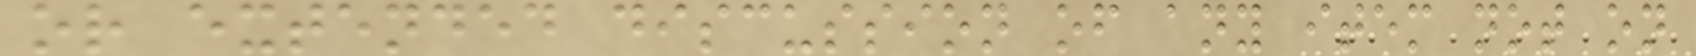or extended discussion of any item not on
